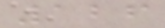126
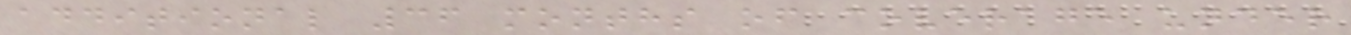additional 36 months of coverage under
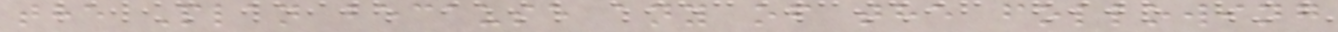the Plan because any of the following
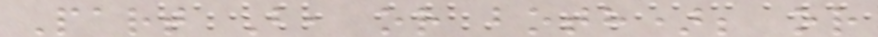Part B, or both); or
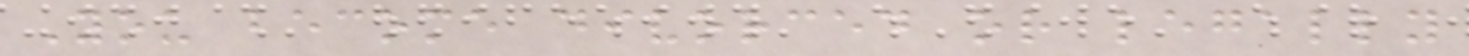You become divorced or legally
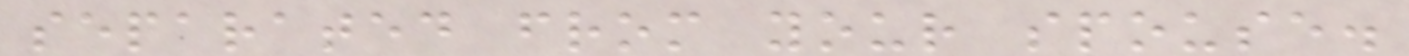separated from your spouse.
